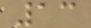13
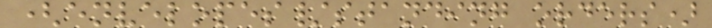(envelopes/standing orders)
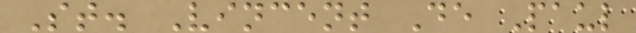St. Vincent De Paul
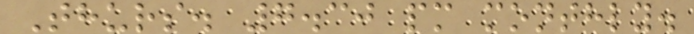Thurs. 7.30 pm monthly.
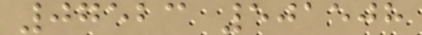07523 501508
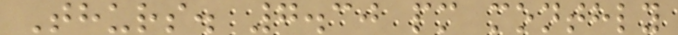Thurs. 7.30 pm monthly
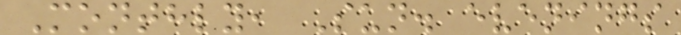Monthly, Sun. evenings
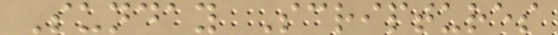Sunday Scriptures
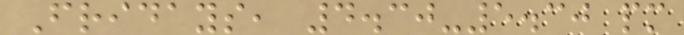Fridays, 4.30-5.30 pm
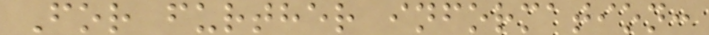For further information:
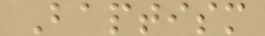Baptism
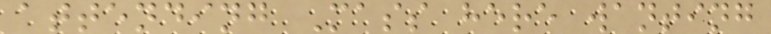attending Mass here wanting
